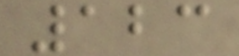123
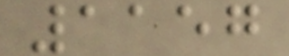1157
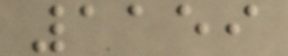1159
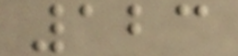123
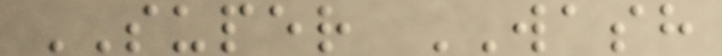SUPER WASH
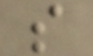s
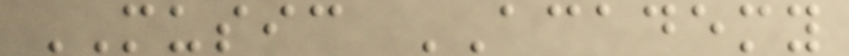MUSIC ACADEMY
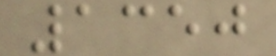1350
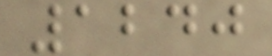1240
